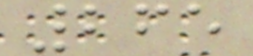265
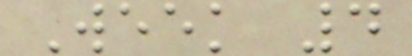Week 4
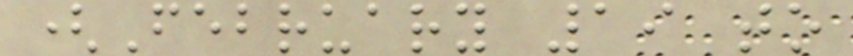(February 19 to
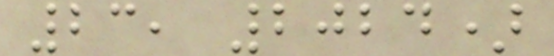23, 2024)
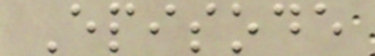Episode
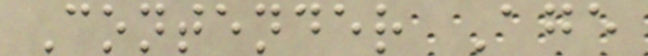Contender Age
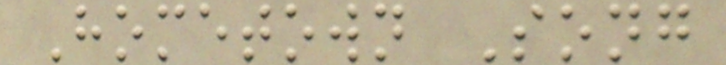Hometown Song
